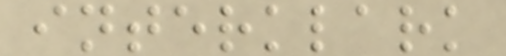interklark
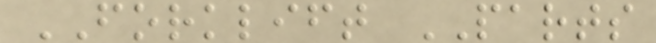FORKLIFT PARTS
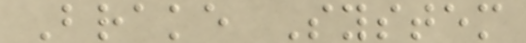Brake System
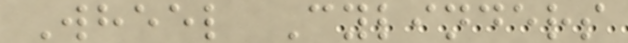Wheel Cylinders
